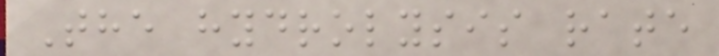The hydrolysis rate
